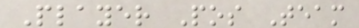Player Pos Team
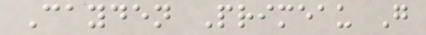Cayden Primeau G
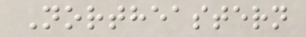Northeastern
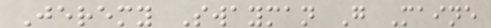Jeremy Swayman G Maine
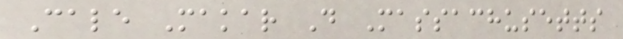Cale Makar D Massachusetts
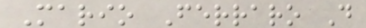Mario Ferraro D
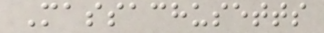Massachusetts
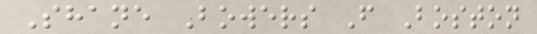Shane Bowers F Boston
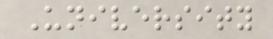University
